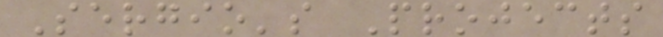Sergio's Projects
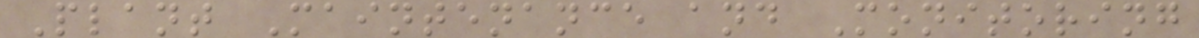Plant Maintenance and Monitoring
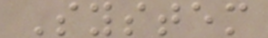System
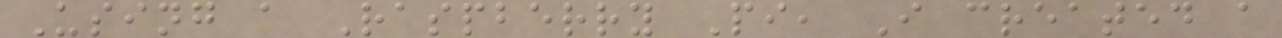Using a Raspberry Pi, I created a
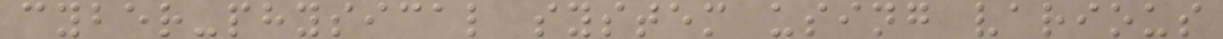cyber-physical system using various
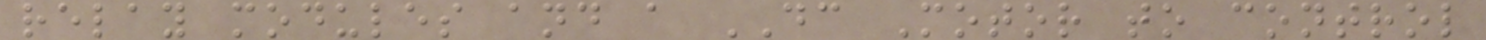relay modules and a DC Motor to control
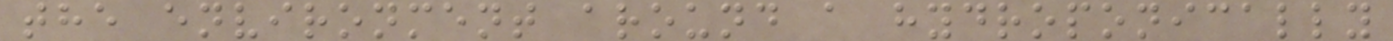the environment around a hydroponically
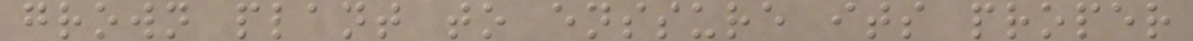grown plant to enssure its proper
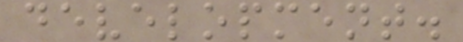development.
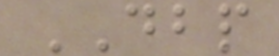DBP
